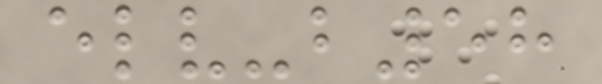elv-b58
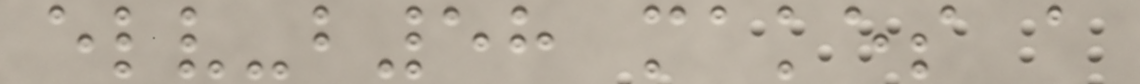elv-b58 makes a
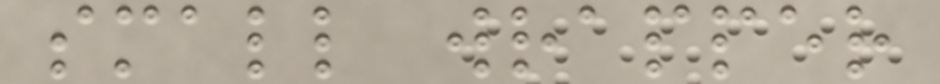small wrapper
